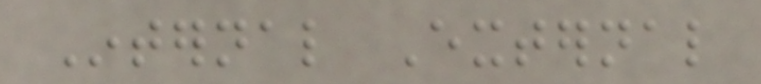Internal External
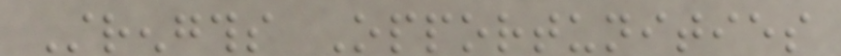Strengths Opportunities
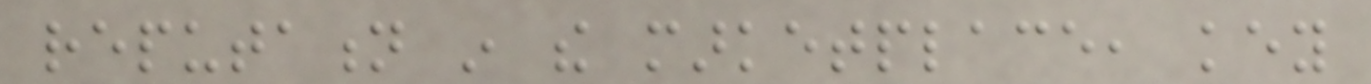reputation in the marketplace, key
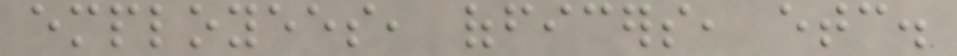employees, officers, etc.
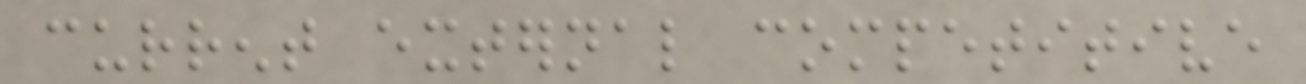current external competitive
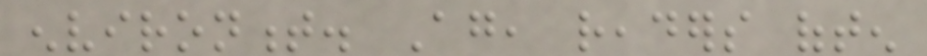environment. Again, readers often
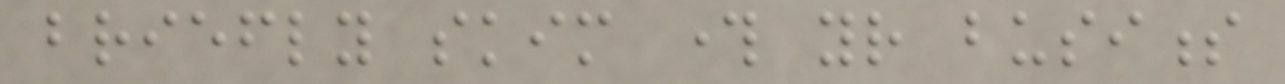briefly skim through your business
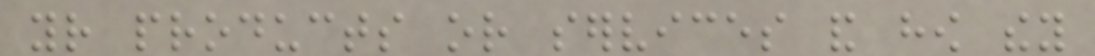your products or services and how they
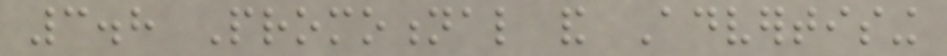3.8 Promotional and Advertising
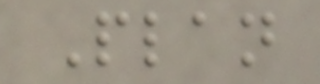Plan
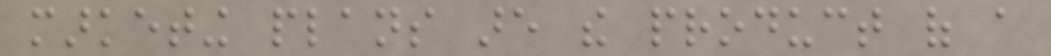marketing plans are the product of a
